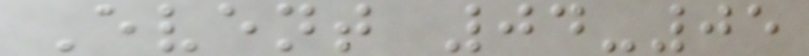Event 04-05
